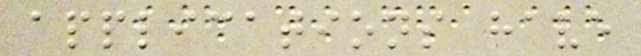applications have
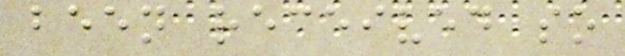been received so
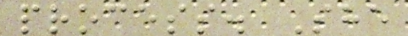process. She
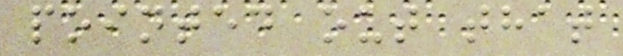pointed out that
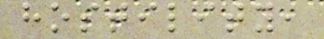hostility,
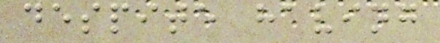despite having
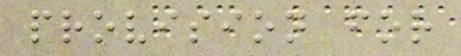provision for
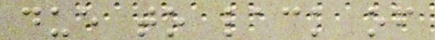due to lack of
